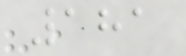181
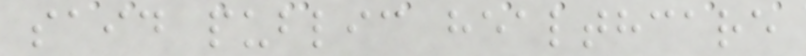said public healthcare
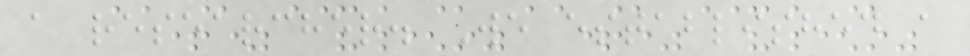a researcher. We established a
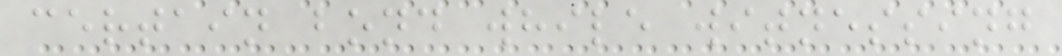certain bond while witnessing
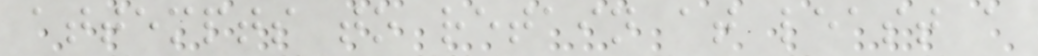attempts to retain at least a
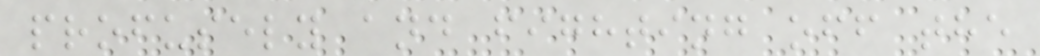profusely and fighting off the
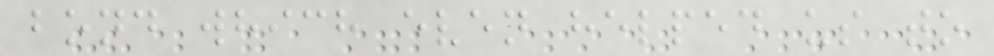bond which even helped us to
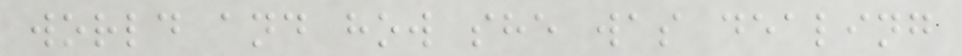world and how she was dealing
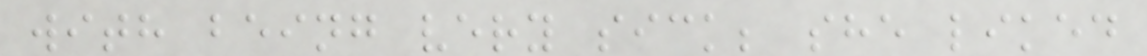with being very sick; she liked
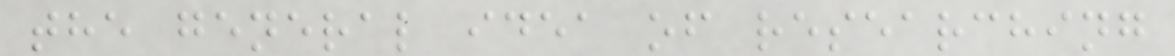the general idea of researching
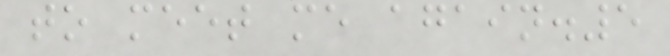to meet me again.5
